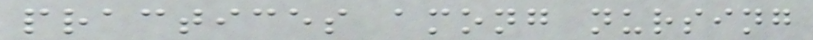practices among nursing
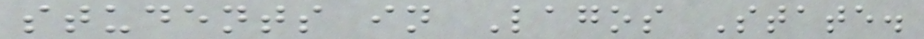students in Lagos State.
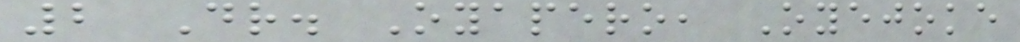2 Dr. Oyapero, Oyejoke
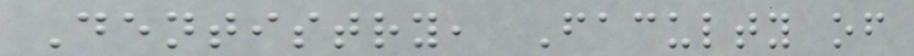Dentistry, Faculty of
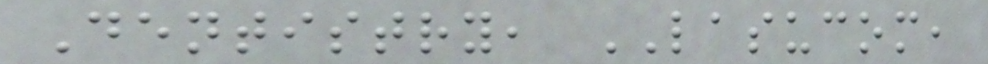Dentistry, LASUCOM,
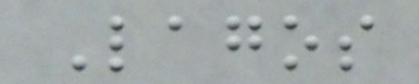Lagos
